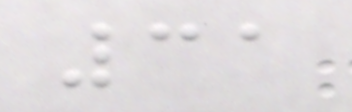31
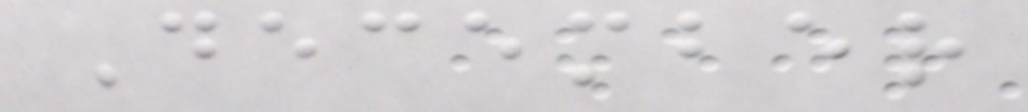December
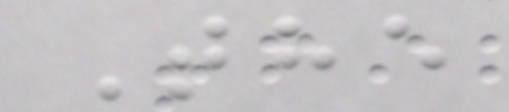The
